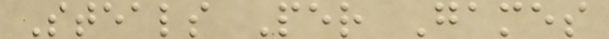Steals Per Games
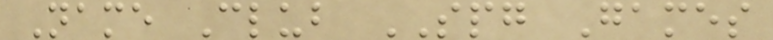Name Club SPG Games
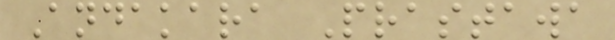Andakara Prastawa
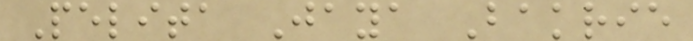Pelita Jaya Bakrie
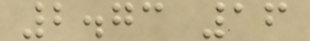2.73 16
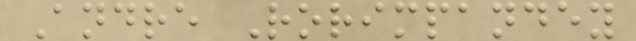Andre Rorimpandey
